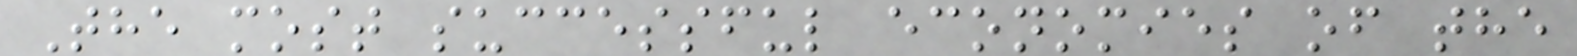The most successful economies of the
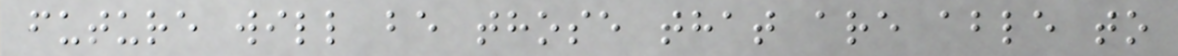future will be those that are able to
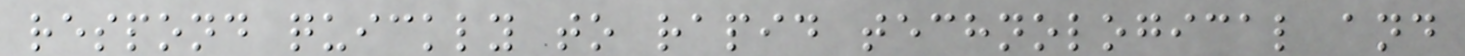respond quickly to rapid technological and
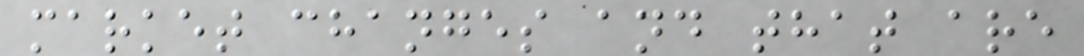market changes and that are
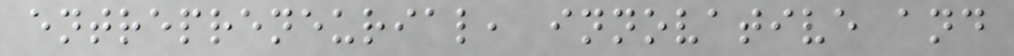entrepreneurial, innovative and
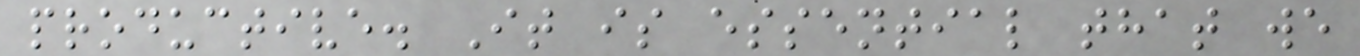productive. It is essential that we
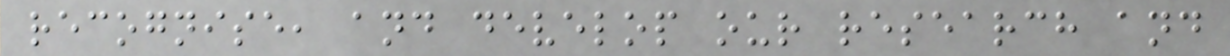recognise, and develop our research and
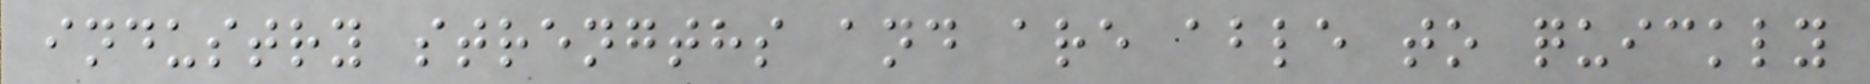industry strengths and are able to quickly
